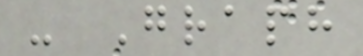- Graph
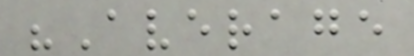"Average
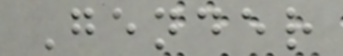Gender
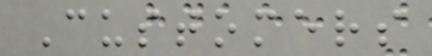Customers
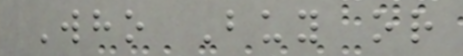Who Buy or
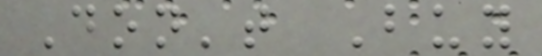Don't Buy
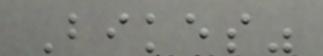Bikes"
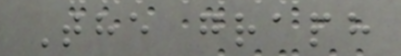The graph
